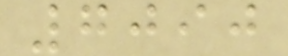7090
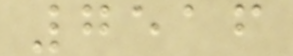7516
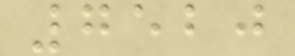7520
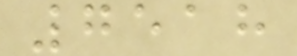7518
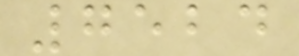7524
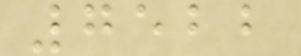7522
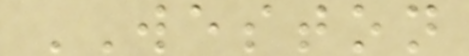WESTON
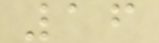16
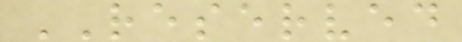RESERVED
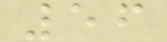56
